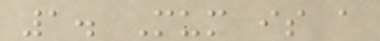1. Mum is a
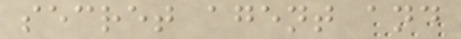secret agent and
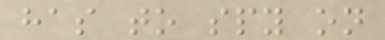has to spy on
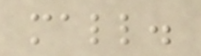mall.
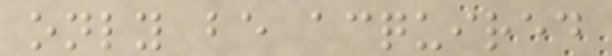only be acquired
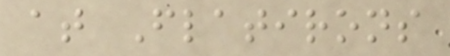at Flatirons
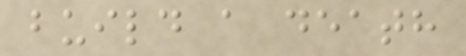build a death
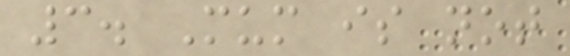3. Mum is not
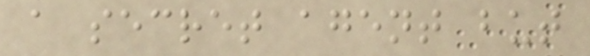a secret agent but
